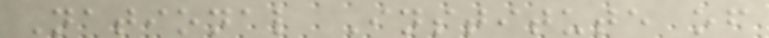National Institute of
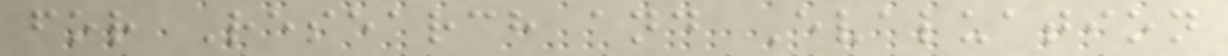for Research and Evaluation
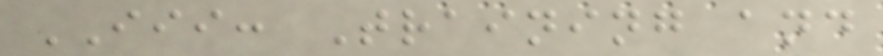III: Training and
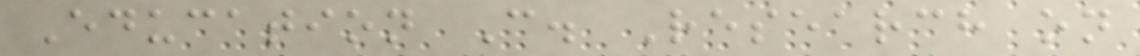Education C. Research on
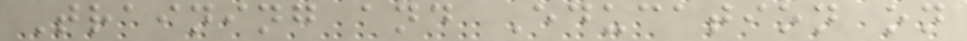Training and Education on
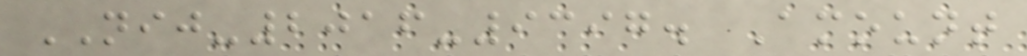NIJ-2016-9397. Amount
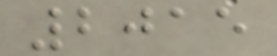2015
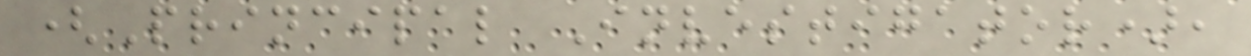(Principal Investigator),
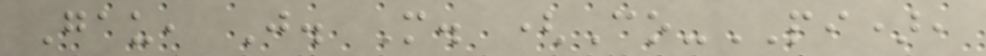Gau, J. M. (Co-PI),
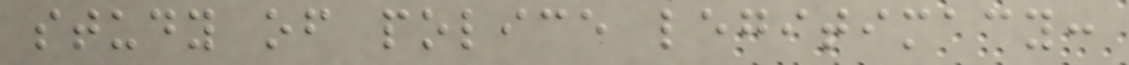study of police legitimacy:
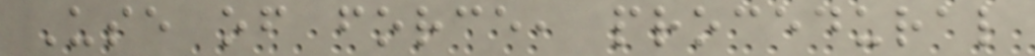Use of force, procedural
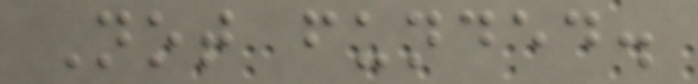Not funded.
